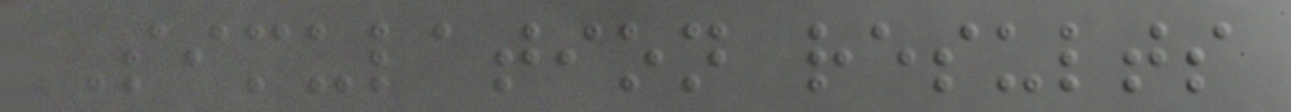Simulation results
